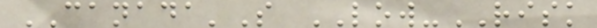CANADA'S LOW-RISK
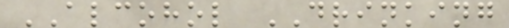ALCOHOL DRINKING
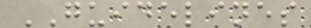GUIDELINES
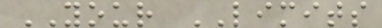YOUR LIMITS
